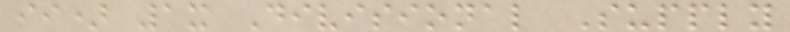ii) 1x Divisional Supply
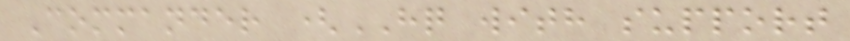Commander (HQ with support
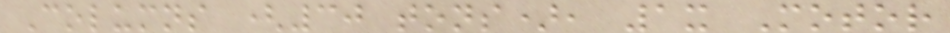Columns (30 tons), 1x Motor
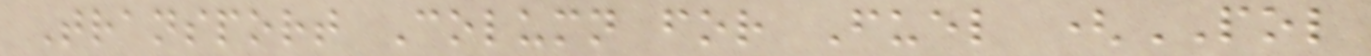Transport Column for Fuel (POL
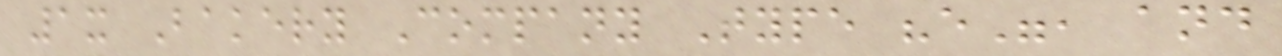1x Bakery Company Type "e", and
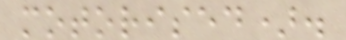motorised).
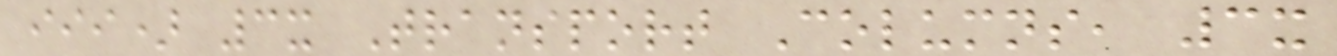iii) 3x Transport Columns, 3x
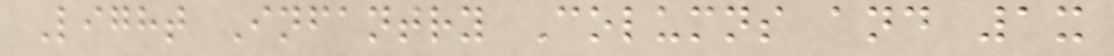Light Infantry Columns and 1x
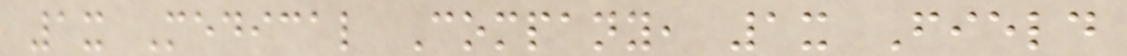1x Medical Company, 1x Field
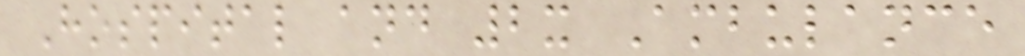Hospital and 2x Ambulance
